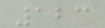123
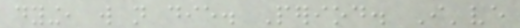dying, will not die. Period. I've
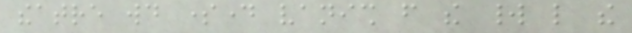theatre would someday vanish from the world like the
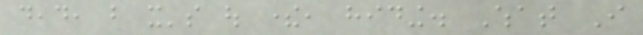dead, but it's out there, hiding. What I
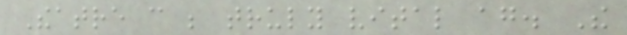Theatre can be truly vital again. The
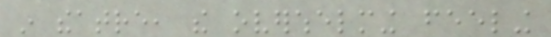in theatre, the overwhelming feeling
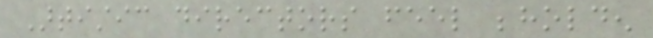Artistic directors feel beholden
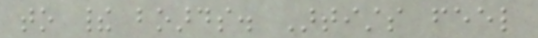to their boards. Artists feel
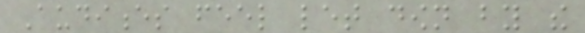Audiences feel let down by the
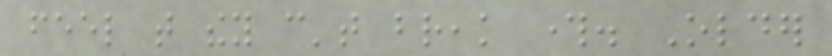feel that they can't break through. Older
